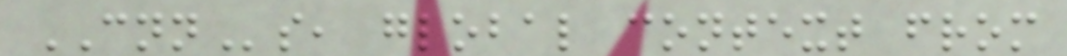CNNs, global context from
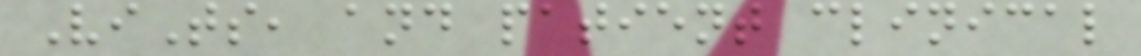ViTs, and patient clinical
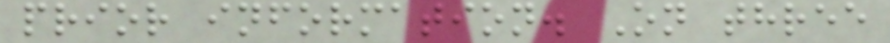prior information. On three
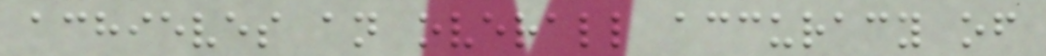achieves an overall accuracy of
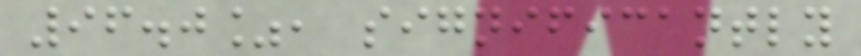96.0%, significantly
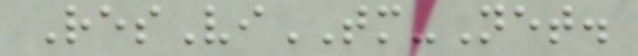ResViTM-Net.
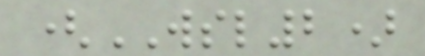(WSL2)
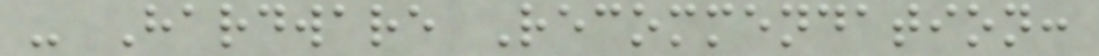- Hardware Recommendation:
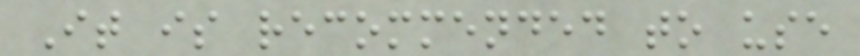It is recommended to use
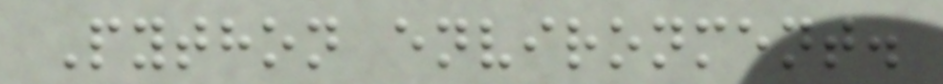Python environment.
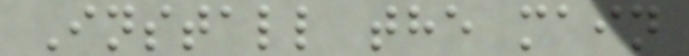Install the main
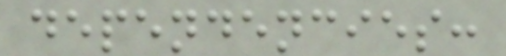dependencies:
